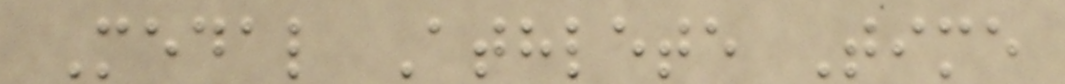Medal Athlete Time
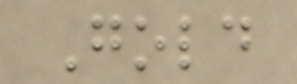Gold
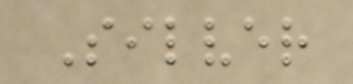Silver
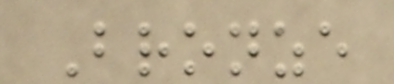Bronze
